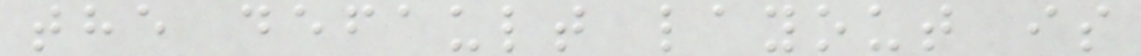the default layout is
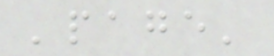'page'
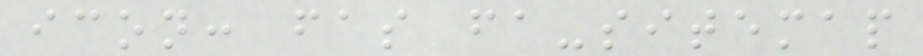icon: fas fa-sitemap
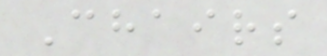Chairs
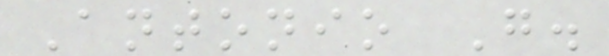Antonio G.
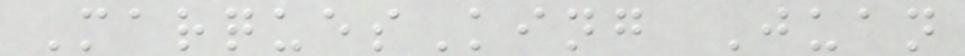MarquesKing Juan
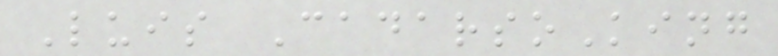Luis CadarsoKing
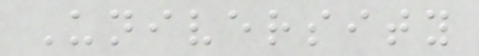University
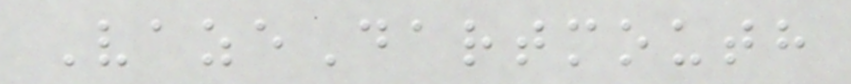VazeDartmouth
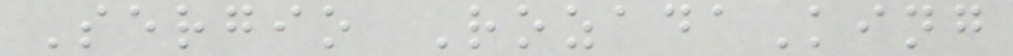Sergio RozadaKing
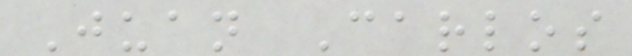Juan Carlos
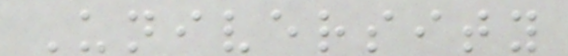University
